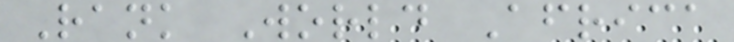Rank World Africa
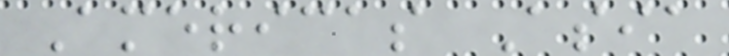Americas Asia
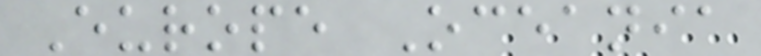Europe Oceania
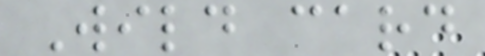Wild card
